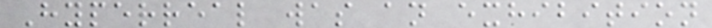Hyperreal was an exhibition
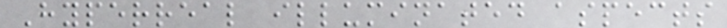Hyperreal illuminated aspects
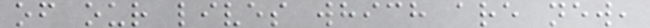of our lives which are new,
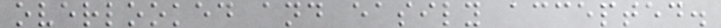overlooked and easily accepted.
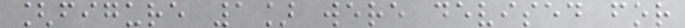[figure 1] were devised for
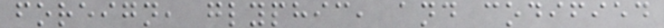foreign, glyphic, and codified
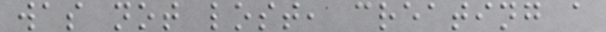was not lost, creating a
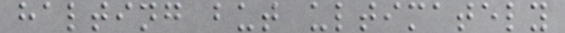halting but ultimately
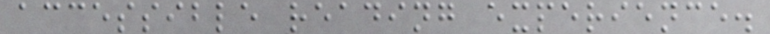accessible reading experience.
